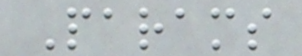Params
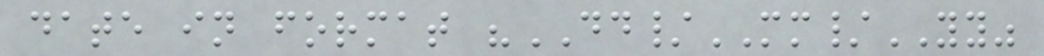date in format "DD/MM/YY"
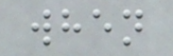when
